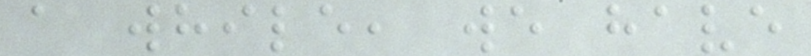a while, we have
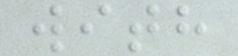with
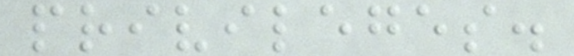privileges.
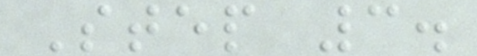Step 3.
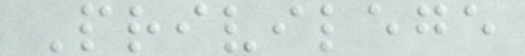Privilege
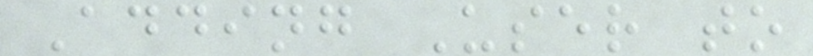Adding User to
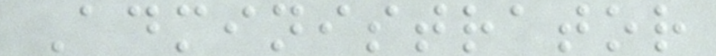Administrator
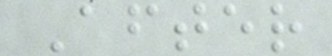After
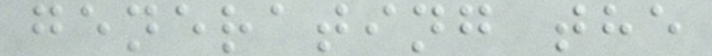generating the
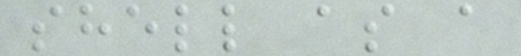shell as a
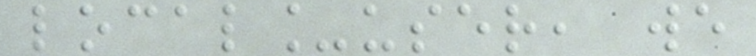local_user, we
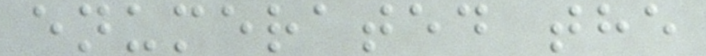enumerated the
